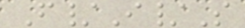F/I/S
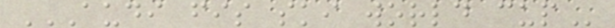AUDI FIS SKI WORLD CUP
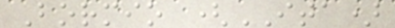Bormio (ITA)
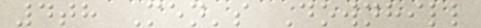4th Men's Downhill
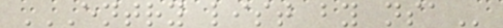ENTRY LIST BY NSA
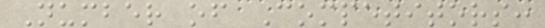Number of Competitors:
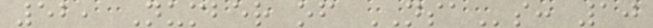52, Number of NSAs: 10
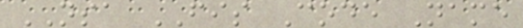NSA FIS Code Name
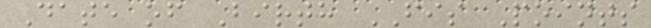Date of Birth FIS Points
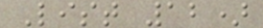List 12)
